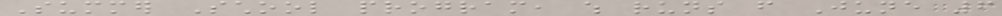Summer School program, which runs from June 6
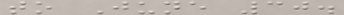to June 30.
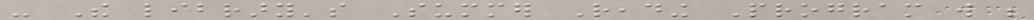- The library's Summer Reading Program will be
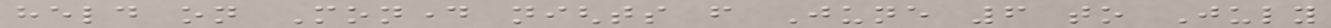held on Monday nights from June 6 to July
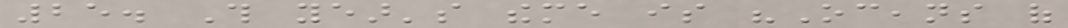25. This year's theme is "Oceans of
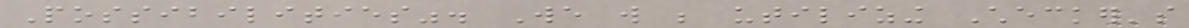Possibilities". We will be utilizing Checker's
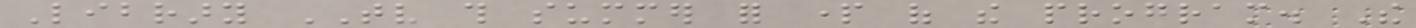Library TV this summer for part of the program. The
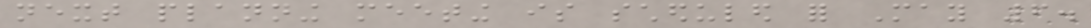next planning meeting is scheduled for May 6.
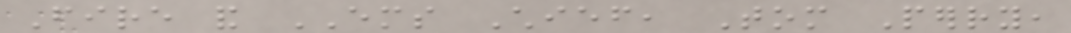Fire and EMS Chief, Tom Perry,
